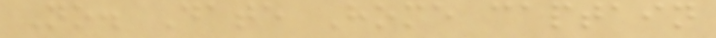No. Date Home captain
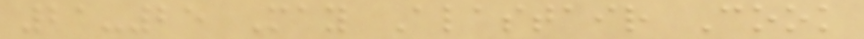21-25 May Alastair Cook
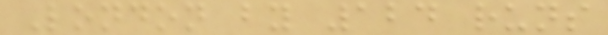London by 124 runs
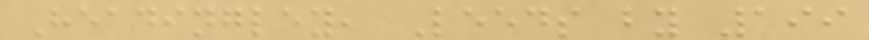Headingley, Leeds by 199
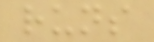runs
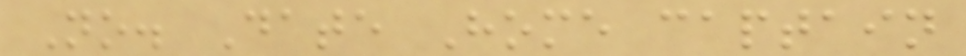No. Date Home captain
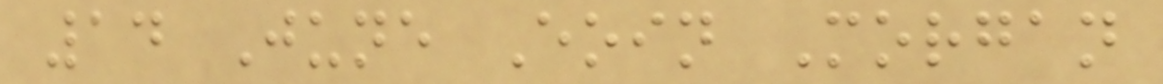14 June Eoin Morgan
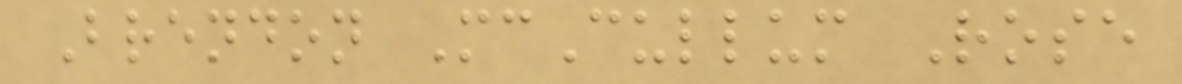Brendon McCullum Rose
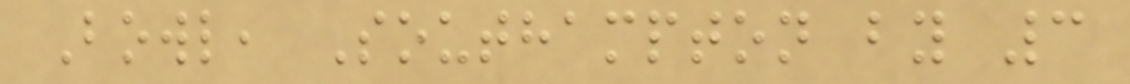Bowl, Southampton by 3
